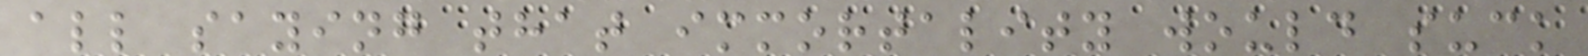all saying that immortality would suck
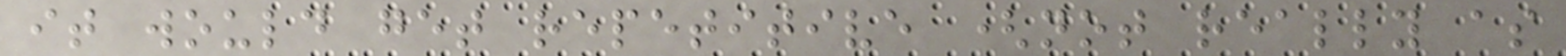it would get repetitive (not really as
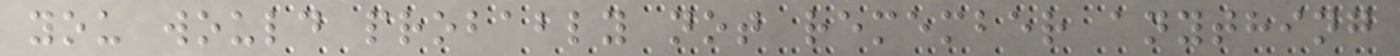you would probably not remember anything
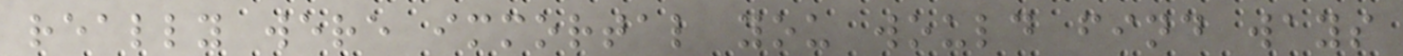really were immortal you would find ways
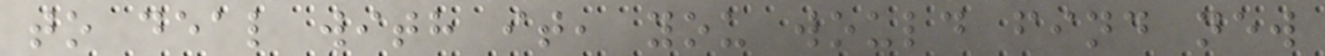to deal with it, you would find new
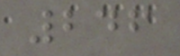246
